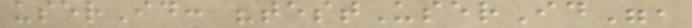userId: "testUserId",
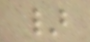}
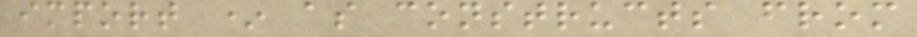import * as constructs from
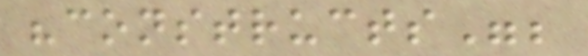"constructs";
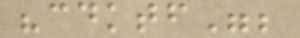"cdktf";
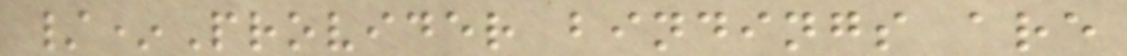/*Provider bindings are
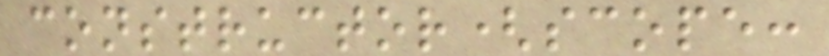constructor(scope:
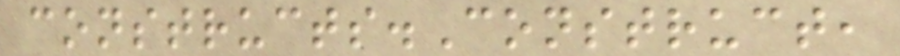constructs.Construct,
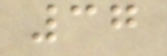37
